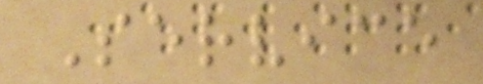Service
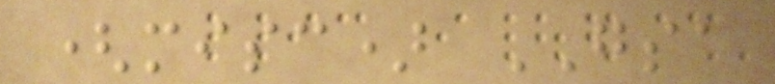(misc) GSA
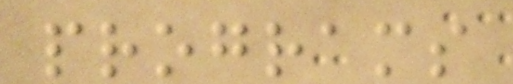programs
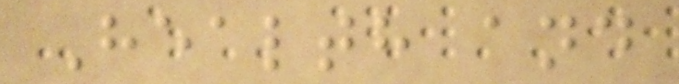Health and
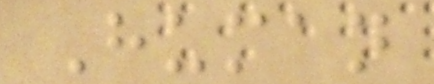Human
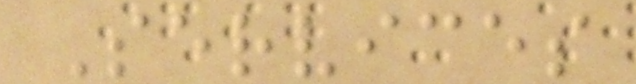Services
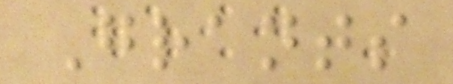Grants
